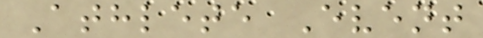Athlete Event
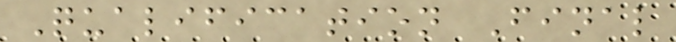Qualification Final
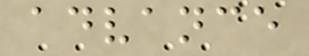advance
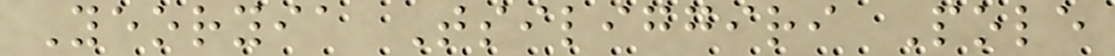Yeoryia Tsiliggiri Pole
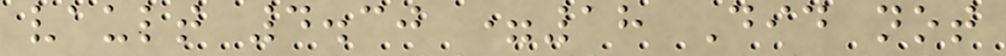vault 4.30 =18 Did not
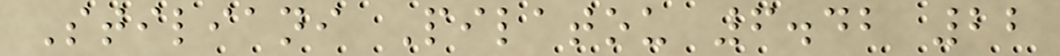Stiliani Pilatou 6.42 22
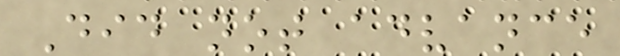Did not advance
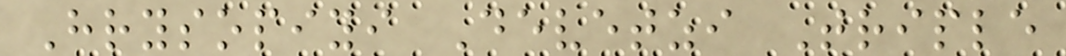Hrysopiyi Devetzi Triple
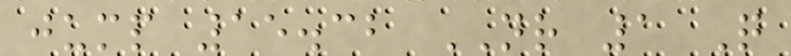jump 15.32 NR 1 Q
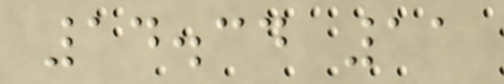14.34 11
